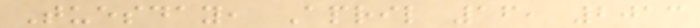Tuesday, April 16, 2013
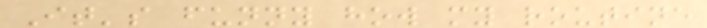It's funny how my routine
